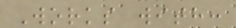Works with:
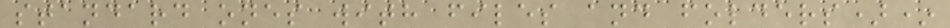standard ones with files and folders)*
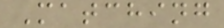Matching
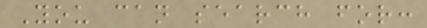You can search for:
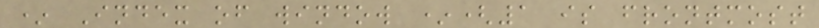* Index of window *(1 is frontmost
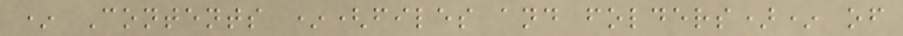* Contents *(files and folders)* of
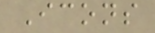Icons
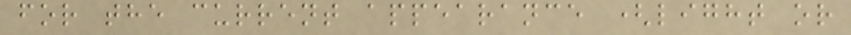for the current appearance (light or
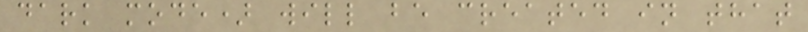dark mode) will be created in that
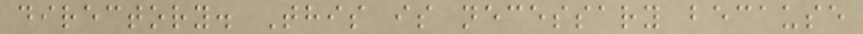directory. This is necessary because
